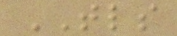TLS
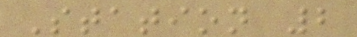Station 2
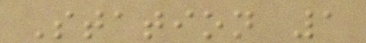Station 1
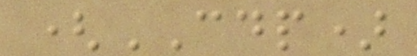(CDP)
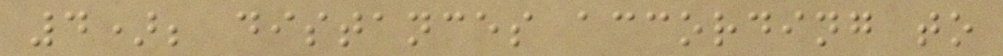4); distances according to
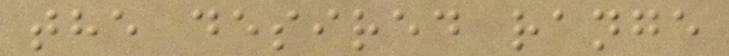the desired range
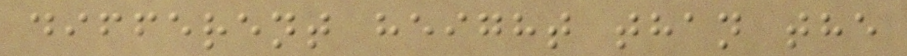different height than the
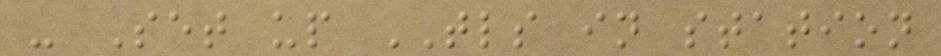- Set up TLS in station
